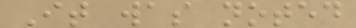It was noted
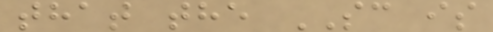that the SC is
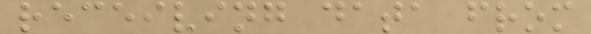receiving data from
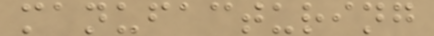manufacturing
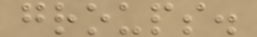groups.
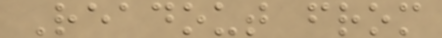Readout from
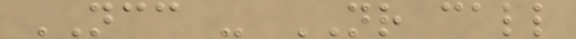NCC - NR call
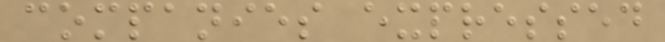companies expressed
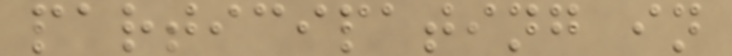participating in
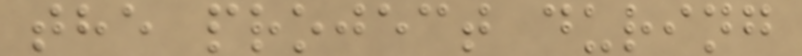the project during
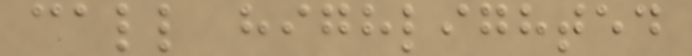call highlighted
